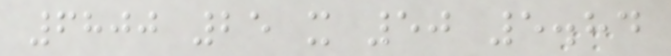6800 25 x 50 5.84
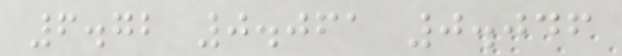6.72 0.061 0.046
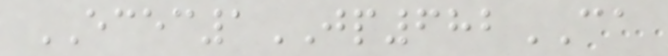ECEC1JP682CA
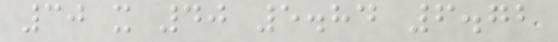30 x 40 5.84 6.72
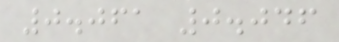0.061 0.046
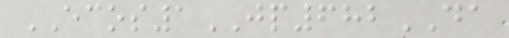ECOS1JP682DA
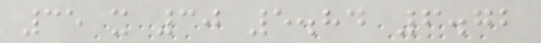35 x 30 5.84 6.72
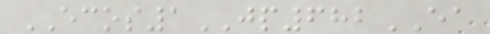ECOS1JP682EA
